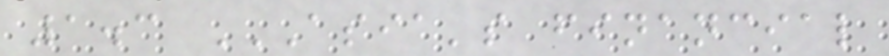1.3 ASIA'S FINANCIAL
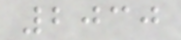2030
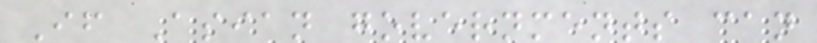If Asian governments can
